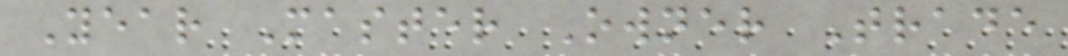Year Master Owner Trade
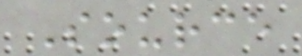Source
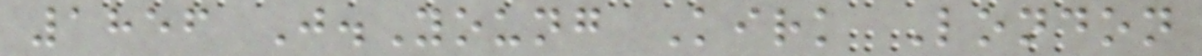1856 J.Young Kirk London
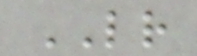LR
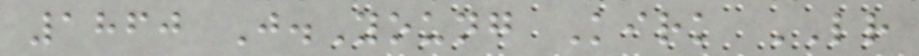1860 J.Young Kirk LR
